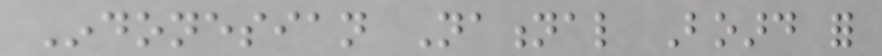Indonesian National Board for
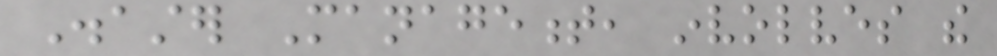Disaster Management, involves the
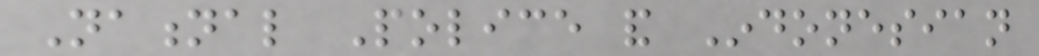National Police and Indonesian
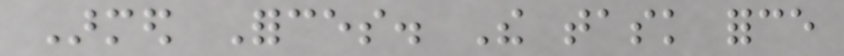Armed Forces. The task force
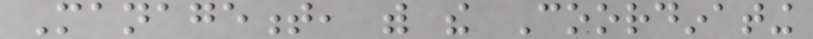Management, with the Coordinating
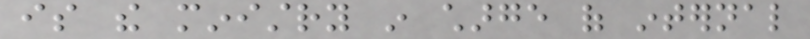is the ministry in charge of internal
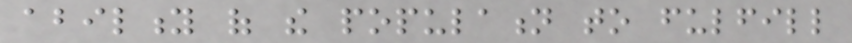ability of the population to fulfill
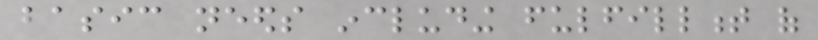basic needs including fulfillment of
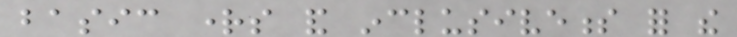basic rights and inclusiveness for the
